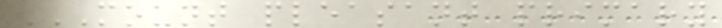MOUNT PLEASANT PRIMARY
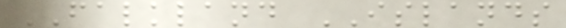FALKLAND ISLANDS
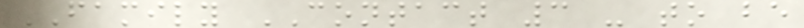FAMILY CONTACT 3 - to be
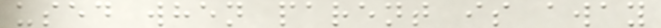used when parent is away
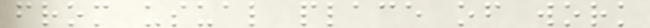from usual place of work
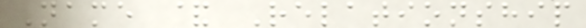Name & Relationship
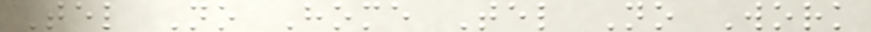Tel No Home Tel No Work
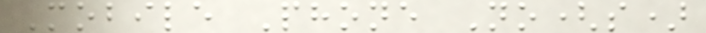Mobile Phone No(s)
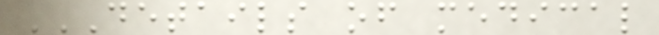DETAILS OF MEDICAL
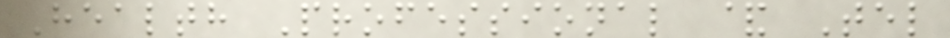Health Professional & Tel
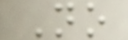No
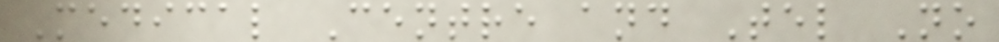Medical Centre and Tel No
